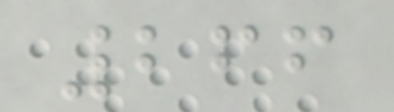266
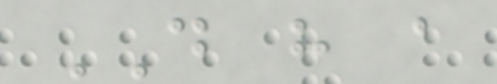DO have a
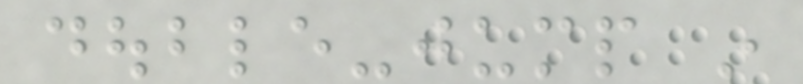double-jump in
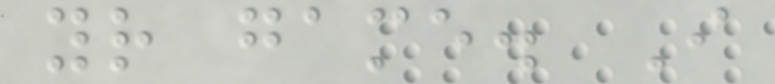your game. I
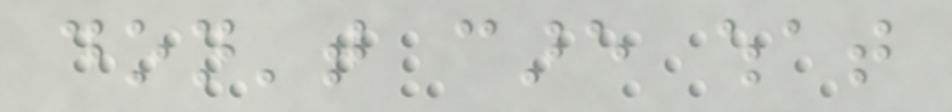don't care what
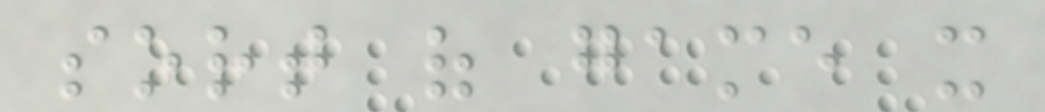sort of game it
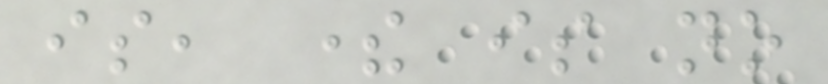is, there is no
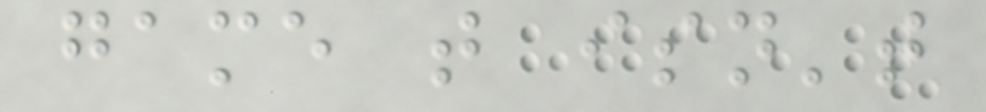game that isn't
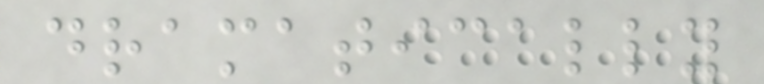dramatically
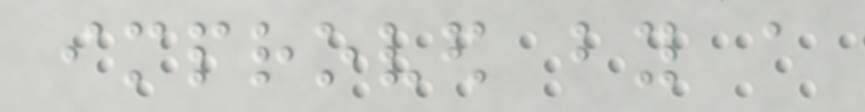improved by a
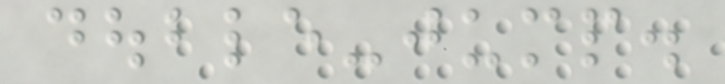double-jump.
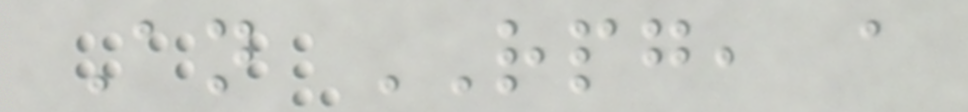An RPG, a
